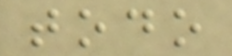todo
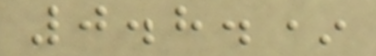0.8.*
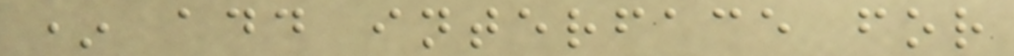* add interface for
